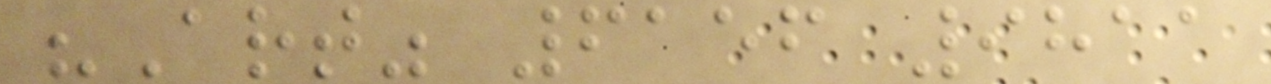"Art" 6156 9811
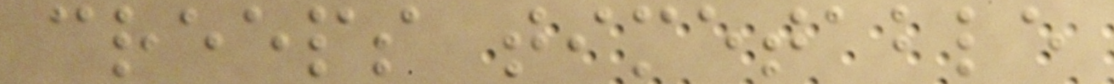creeps timetable
